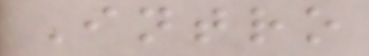Intro
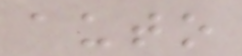auto
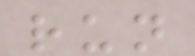run
